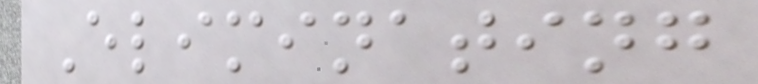Eliminating
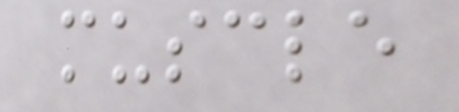muscle
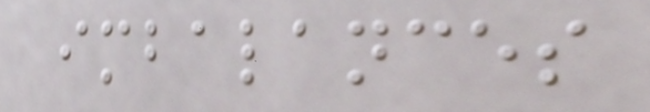imbalances
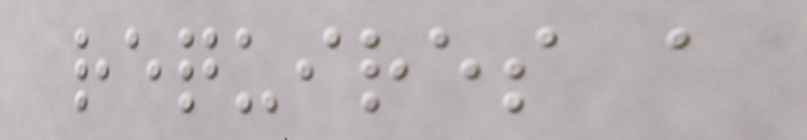requires a
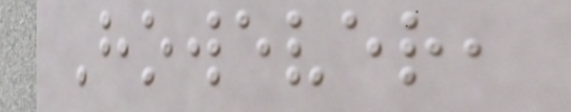However,
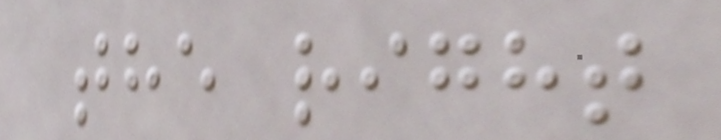the right
